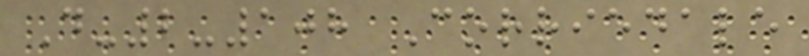D-2-108 Corriedale
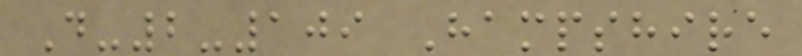D-2-109 Hampshire
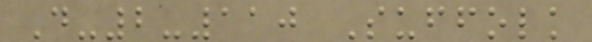D-2-110 Suffolk
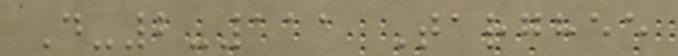D-2-111 Targhee
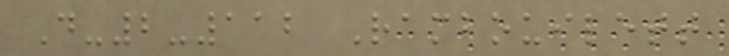D-2-112 Rambouilett
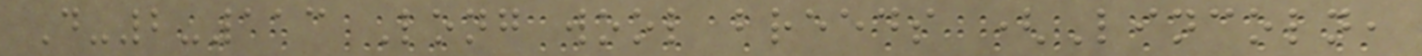D-2-113 Long wool breeds (Lincoln,
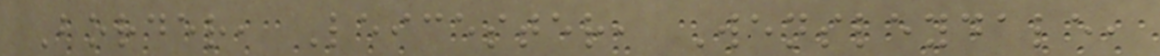Border, Leicester, Wensleydale,
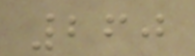260
